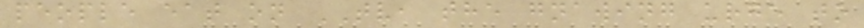people eat on TV, the gnawing urge to
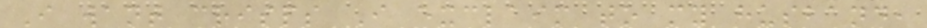I want crisps I exclaim to my husband,
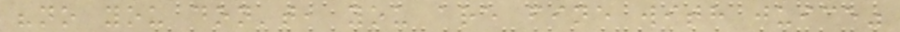"no you don't, you are fine with juice"
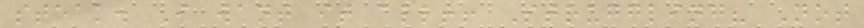steak. I want it all!! Struggling? Not
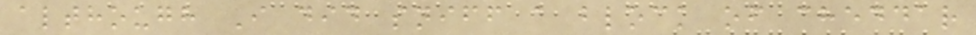although I did sniff a block of cheddar
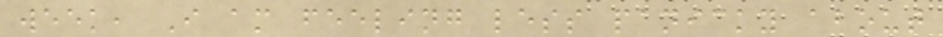week, I am feeling less panicky about
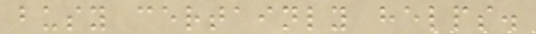busy certainly helps.
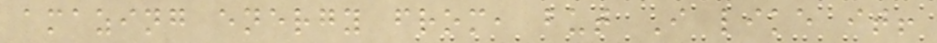amazing energy from, but I like it!
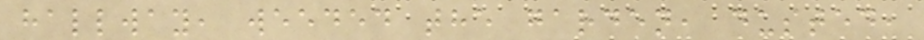hallway, weeded the garden, dusted,
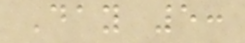Day 5:
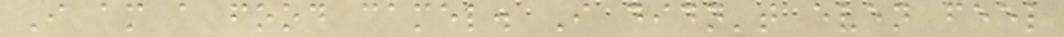I am a food camel. I didn't even feel
